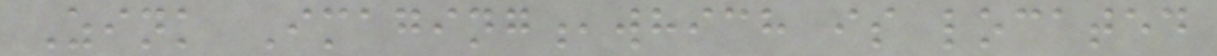Zink Imaging,which is located
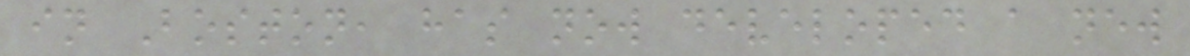in Boston, has now developed a new
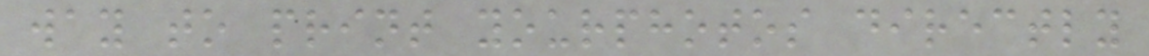way to print yourphotos directly
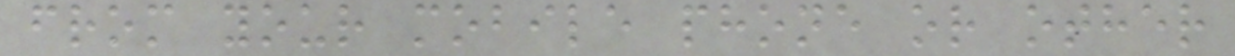from your mobile phone or other
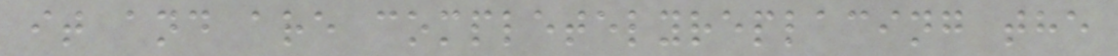it and are completelyreplacing the
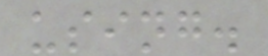using.
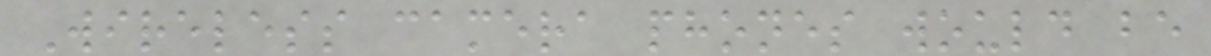Wireless camera phones would be
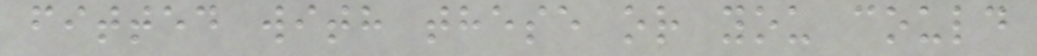fitted with these or you could
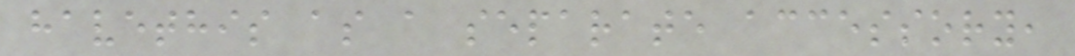havethis as a separate accessory,
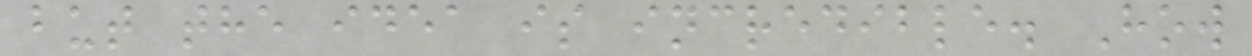but the idea is incredible. How
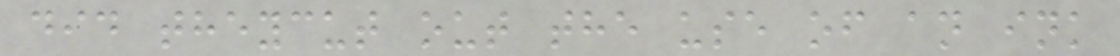did theycut out the use of an ink
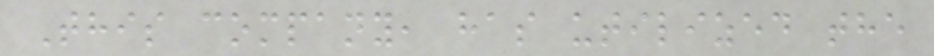This company, has utilized the
